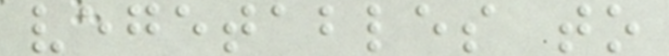vegetables to
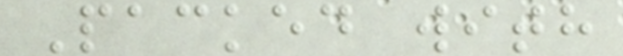Packed with
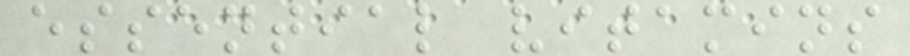essential vitamins
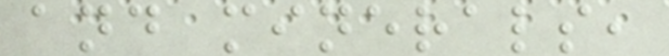and minerals,
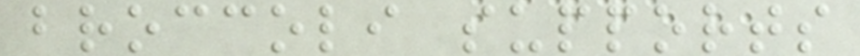broccoli supports
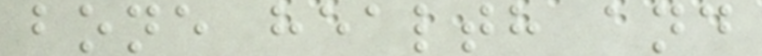bone health and
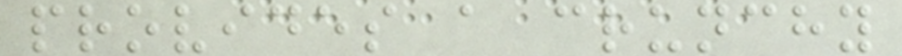provides a crunchy
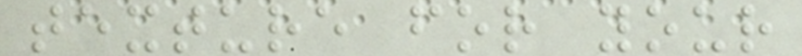texture for your
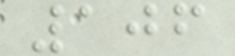106
